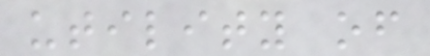utility of
